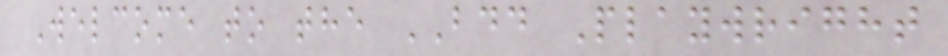Welcome to the BDD Playwright
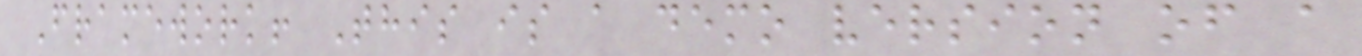Framework! This is a demo version of a
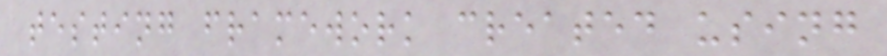testing framework created using
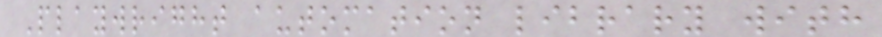Playwright automation library with
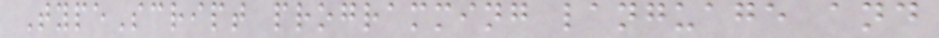TypeScript programming language and
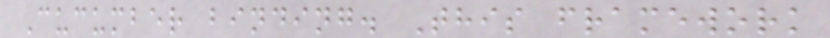Cucumber binding. This framework
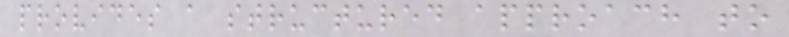provides a structured approach to
